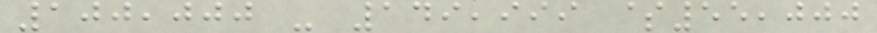100,000 - 149,999 $55,000
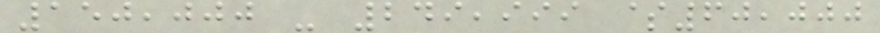150,000 - 249,999 $60,000
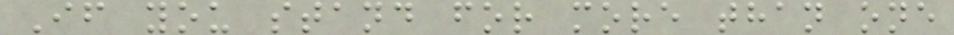If you stand for more than one
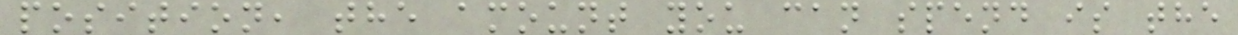position, the amount you can spend is the
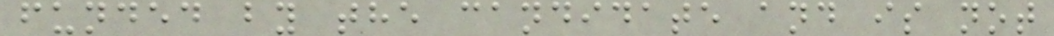funded by the candidate and is not
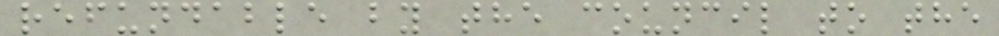refundable by the council to the
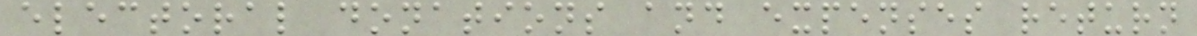electoral donations and expenses return
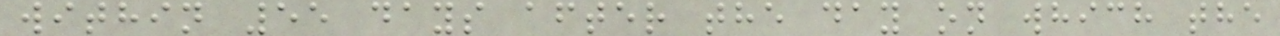within 55 days after the day on which the
